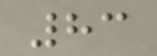83
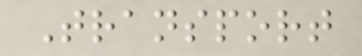Transport
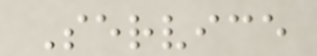Service
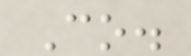Co.
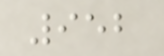952
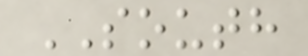SOUTH
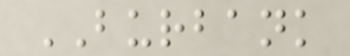BURBANK
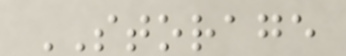STORAGE
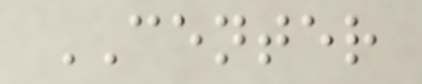CENTER
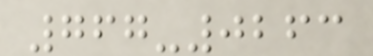767-0263
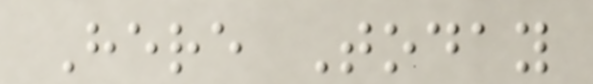Here Today
